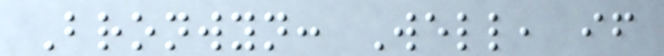Bronwyn: Well, if
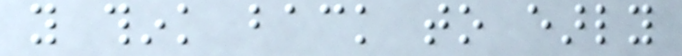you think back to early
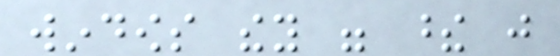windows they were these just
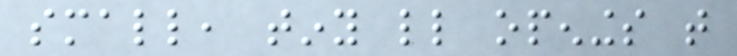small, tiny little openings that
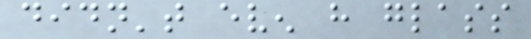didn't even have glass
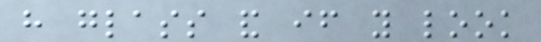have glass and if you look
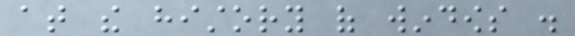at the history of windows .
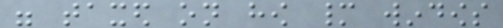were taxed on how many windows
